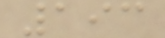193
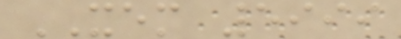XEM 5999
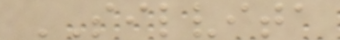SILVITA
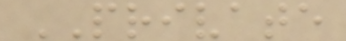PRIVATE
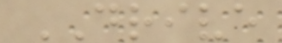DRIVE
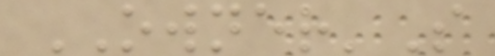OWNER'S
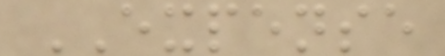EXPENSE
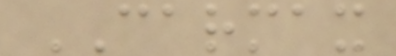CARMAX
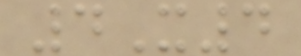4X4
